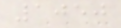1050
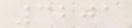3201
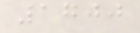1700
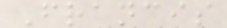Francis
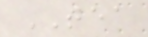TEA
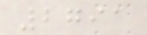2791
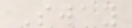Sway
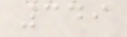349
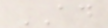AD
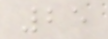25
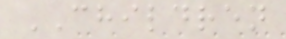CHILDREN
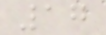17
